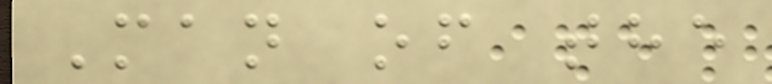Man of the
